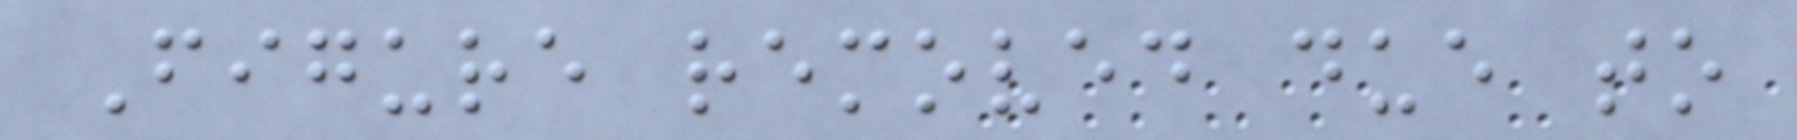Figure removed due to
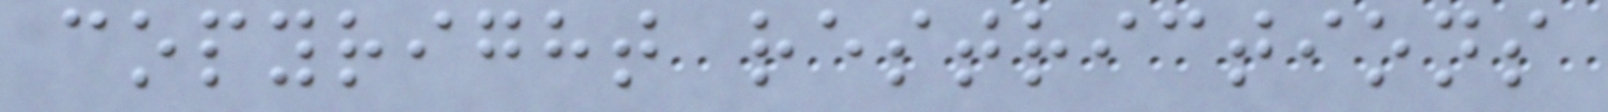copyright restrictions
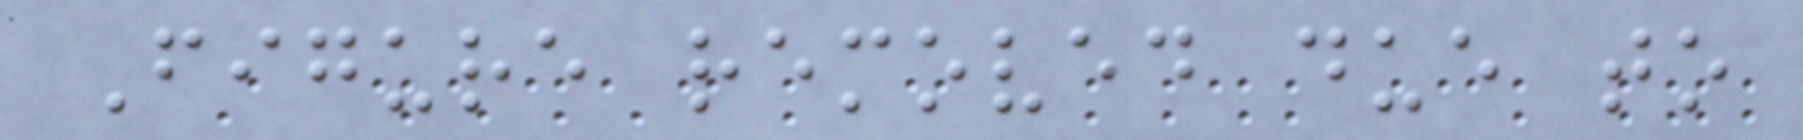Figure removed due to
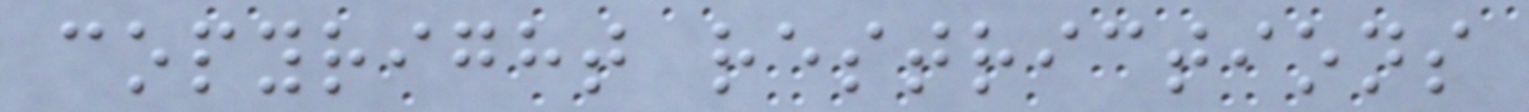copyright restrictions
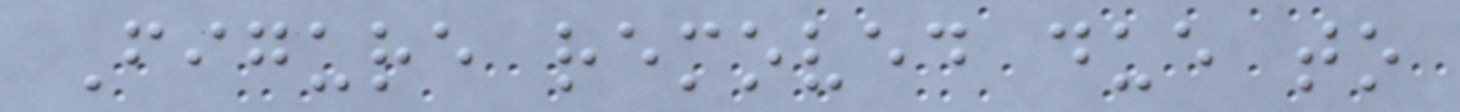Figure removed due to
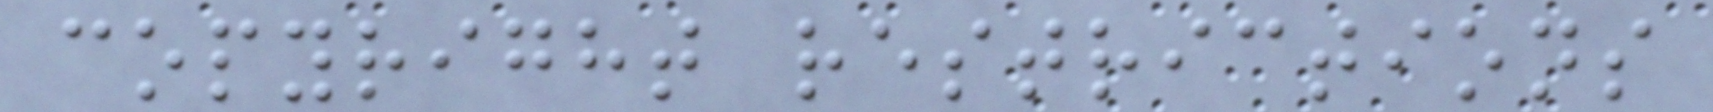copyright restrictions
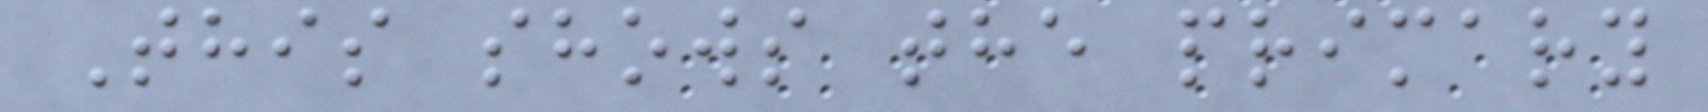This shows the primary
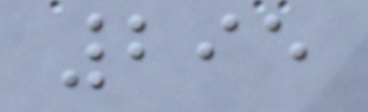295
